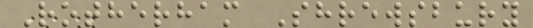Rotherham Shrewsbury
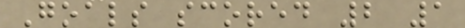Goals scored 2 1
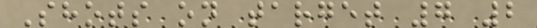Shots on target 7 2
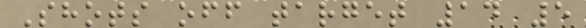Shots off target 14 5
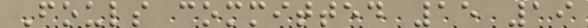Fouls committed 15 19
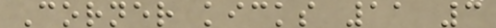Corner kicks 11 3
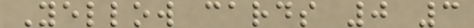Yellow cards 0 3
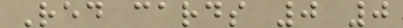Red cards 0 0
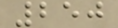250
